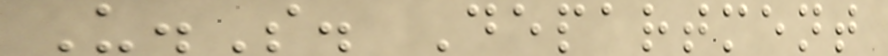U.S. Department
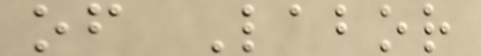of Labor
